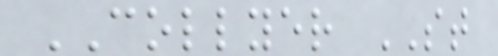COLLYER ST
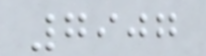7907
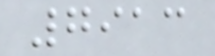7913
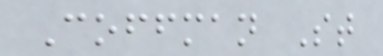Coffman St
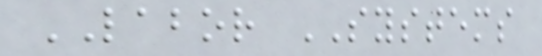LABOR SYSTEMS
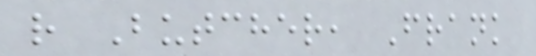r Butcher, Frank
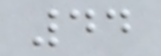44
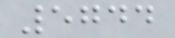5744
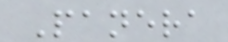Panera
